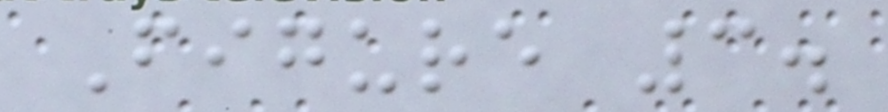Figure 3.
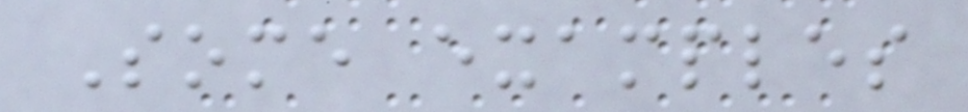Some examples
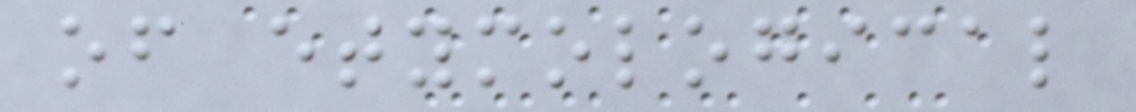of etymological
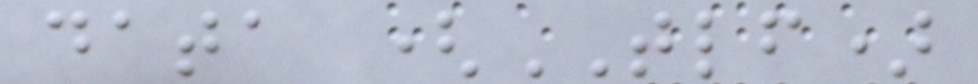data (TLF)
